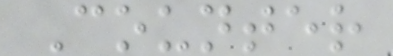Counter
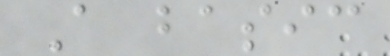A basic
